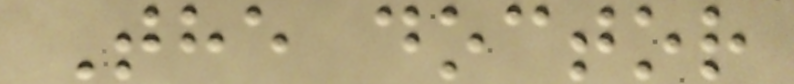The doctor
